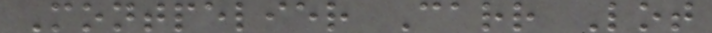Montpelier Carr Lot
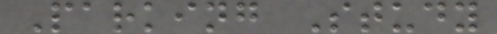Parking Study
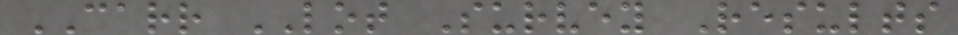CARR LOT Survey Results
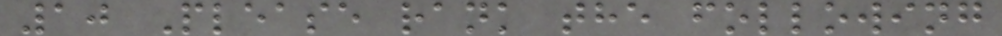10 Please rank the following
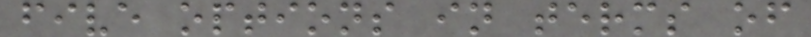five options in terms of
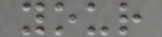your
